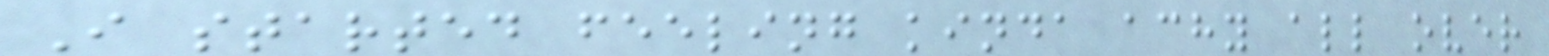I started feeling kinda achy all over
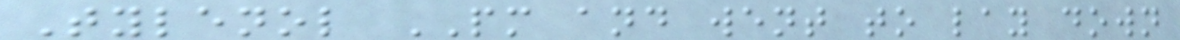Tylenol PM and went to lay down
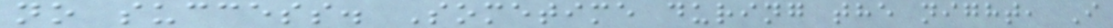no success. Sometime during the night, I
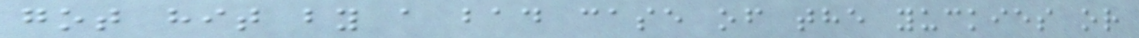got hit by a bad case of the yuckies or
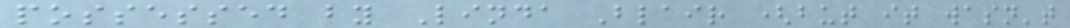possessed by Linda Blair (but it wasn't
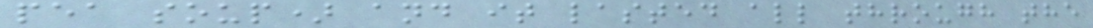pea soup) and it lasted all through the
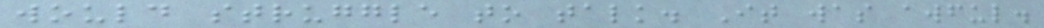would struggle to talk. It was awful.
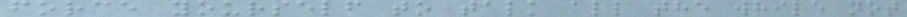force yourself to talk all the while not
